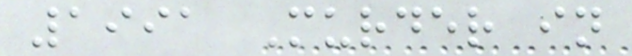1991 Murder in
